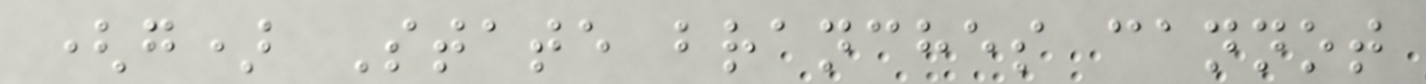(g) State branches cannot
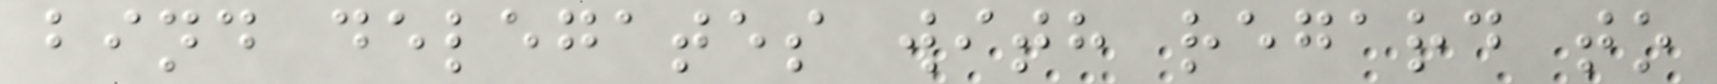bind delegates with regard to
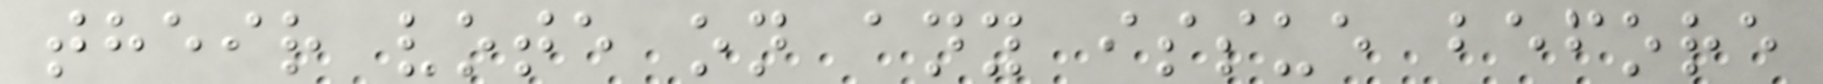their vote on any issue before
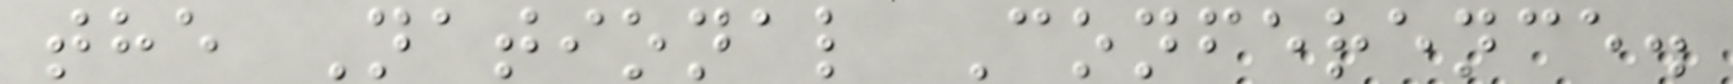the National Conference.
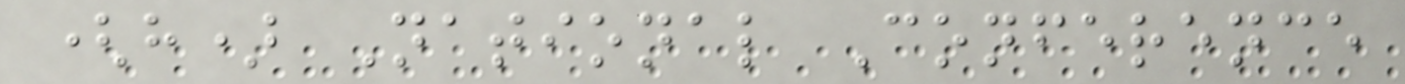(h) National Conference
